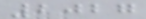2027
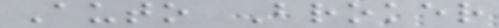Auto Broker
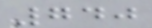740
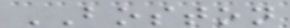BOSTON
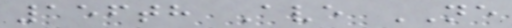156th Ave NE
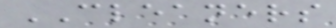CLEANERS
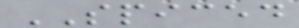SPICED
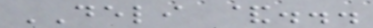DELI &...
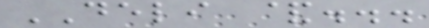DELI &...
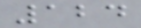124
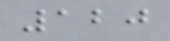120
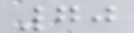70
